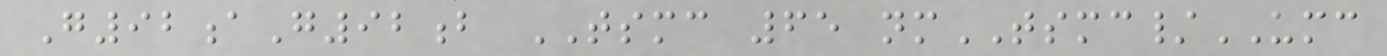G92aG92b TSMC 65 nmTSMC/UMC
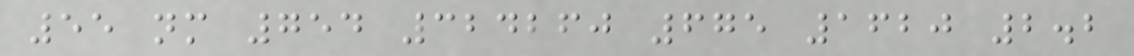55 nm 754 324260 675 1620 2.2
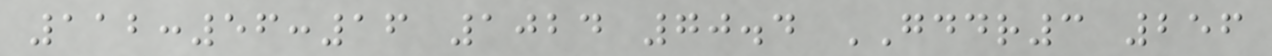112:56:16 1024 70.4 GDDR3 256
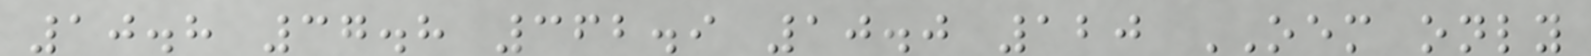10.8 37.8 362.9 10.0 120 OEM only
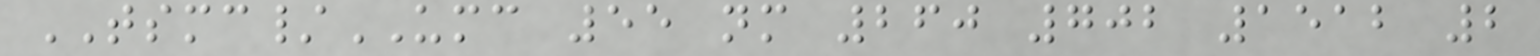TSMC/UMC 55 nm 260 702 1512 2
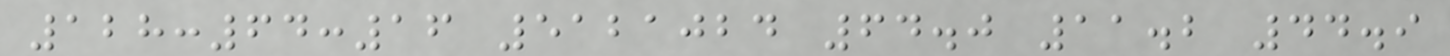128:64:16 5121024 64.0 11.2 44.9
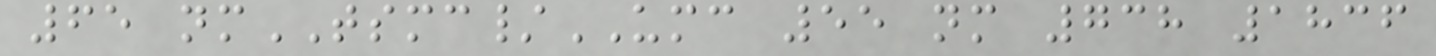65 nmTSMC/UMC 55 nm 738 1836
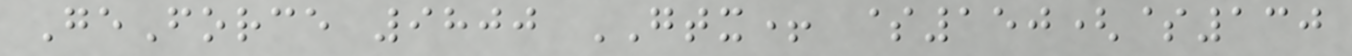GeForce 9800 GTX+ $150($130
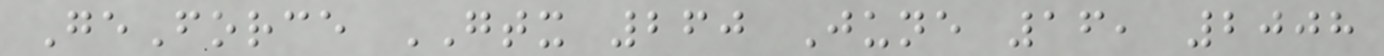GeForce GTX 260 June 16, 2008
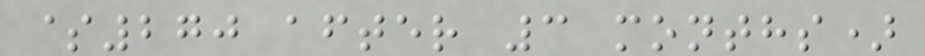$270 after 3 months)
